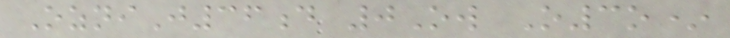OzniJ36d 0Ow O3o*
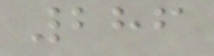286
